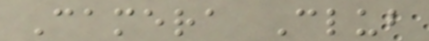Camera Club
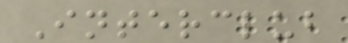Interclub
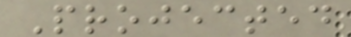Projected
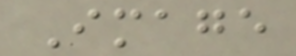Image
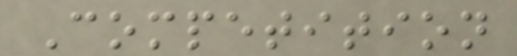Competition
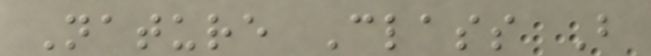Nature Class B
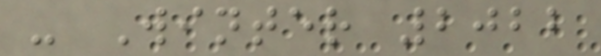- Winter 2022
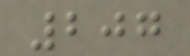207
